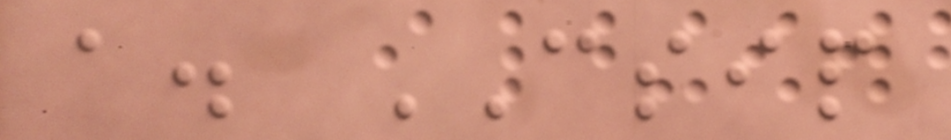a. CSIP
